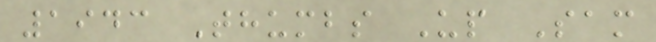1943 Thumbs Up Sam
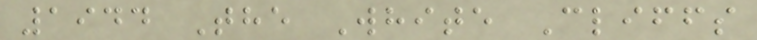1944 The White Cliffs
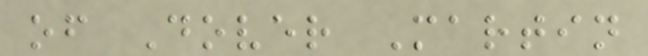of Dover Martin
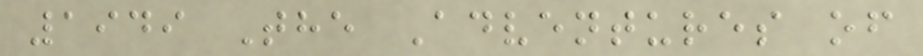1949 The Adventures of
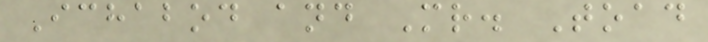Ichabod and Mr. Toad
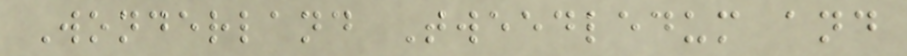Wonderland Tweedledum and
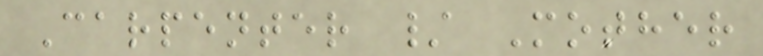Carpenter / Mother
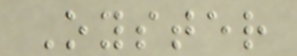Oyster
